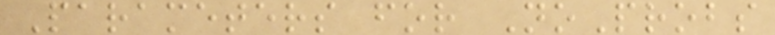Parameters for NoProbs
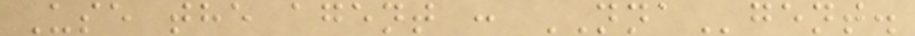Use the agent : NNAgent.
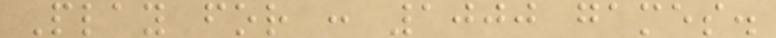Play for : 1000 games.
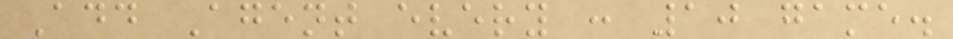Add Agent every : 10 game.
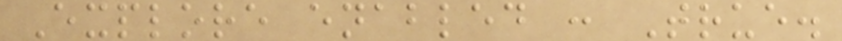Explore enabled : True.
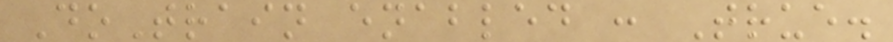DoTrain enabled : True.
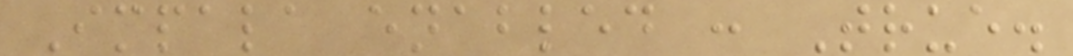Impala enabled : True.
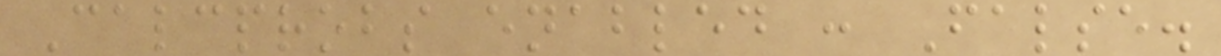Calcprobs enabled : False.
